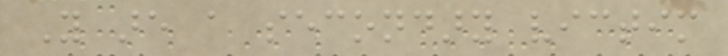You are a secondary victim
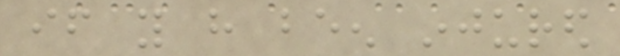if you have been injured
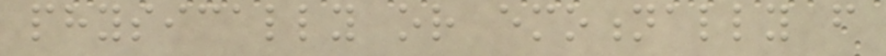physically or emotionally from
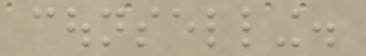counselling.
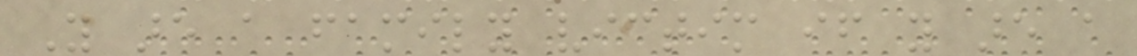You are a family victim if you are a
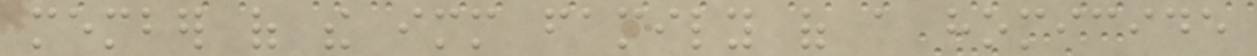member of the immediate family of a homicide
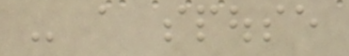- a spouse
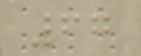67
